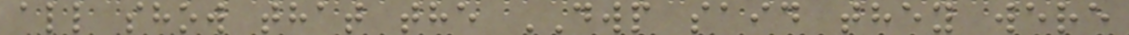all show that the DWP said they were
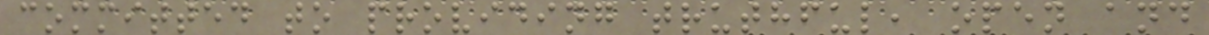committed to providing truthful, open and
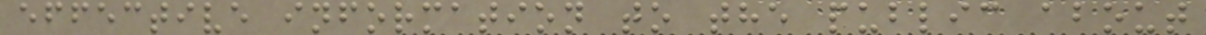effective information to the public about
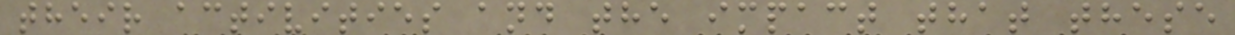their activities and the impact that these
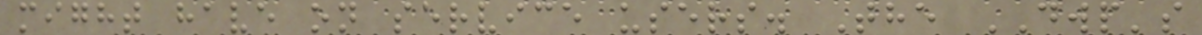might have on service users. The DWP's
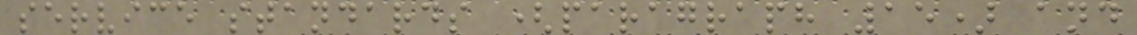service standards (paragraph 15) and
